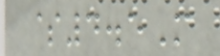$4.5M
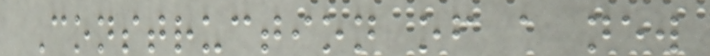Construction of a new
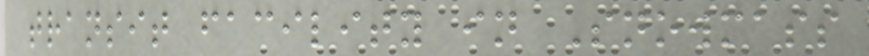transit facility in Snowmass
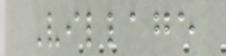Village
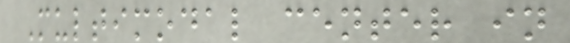Multimodal center in
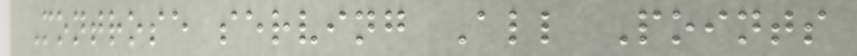Montrose serving All Points
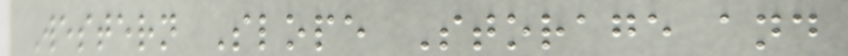Western Slope Storage and
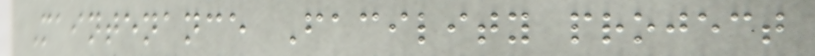Maintenance Facility project
